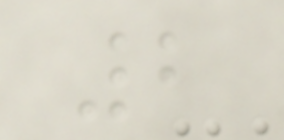2
